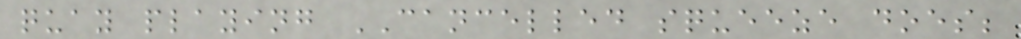quay playing CANCELLED squeeze does;
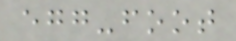egg-foot
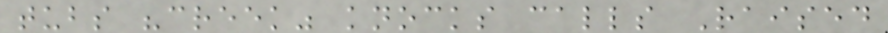tubs "creek" knocks calls Raised
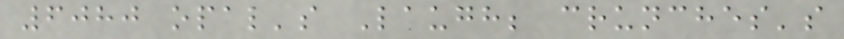6080 opal's Laugh; crunches's
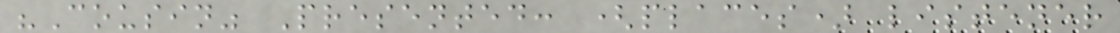"Cousin" Presented: (places) listener
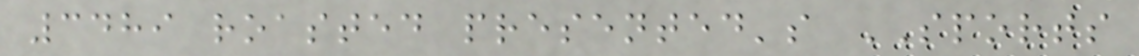3489 roasted presented's SPORTS
